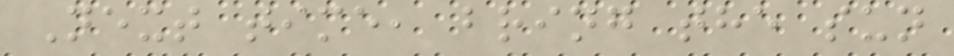Next time, bring the sun
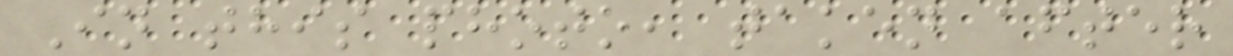In this photo, taken after
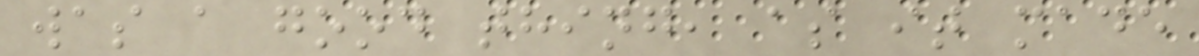was a good thing, as it made
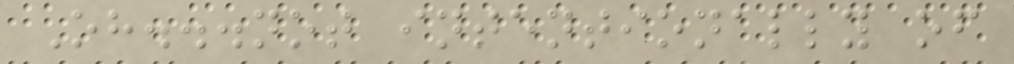Oh...not intentionally of
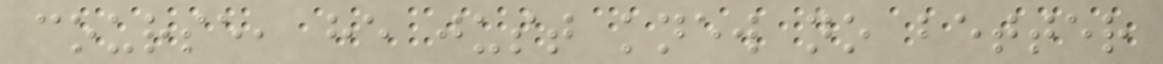course, he just knew no better
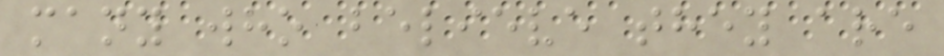many who believe they are
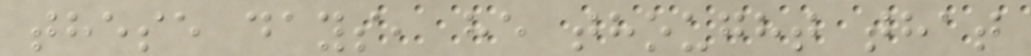these days, he thought that
